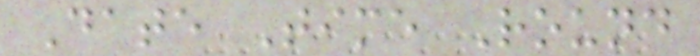Date Time Round
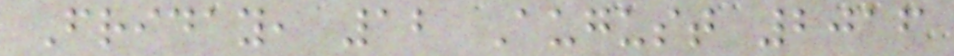Friday, 12 August 2016
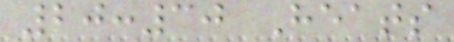20:30 Heats
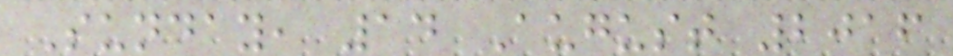Sunday, 14 August 2016
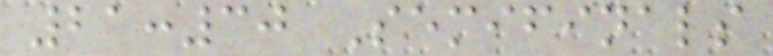21:30 Semifinals
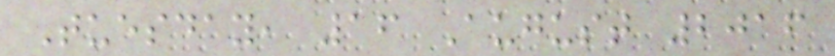Tuesday, 16 August 2016
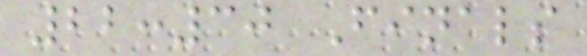22:30 Finals
